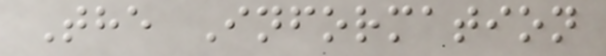The Information
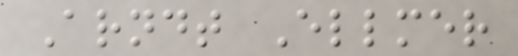Arndt Ellmer
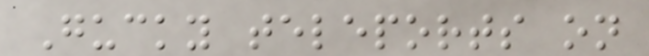Gucky teleports on
